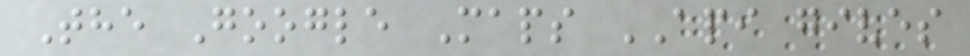The Google Maps API gives
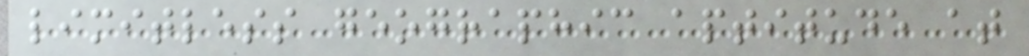limitless geographic aptitude at
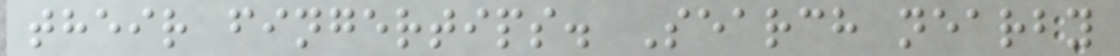their fingertips. Search nearby
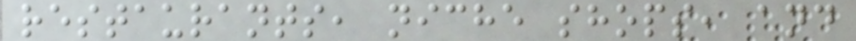restaurants, niche shops, and
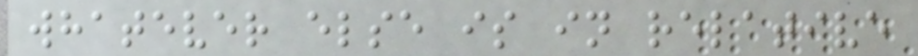whatever else is in relative
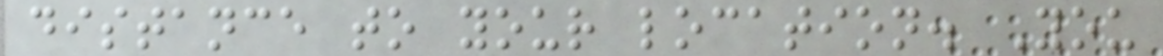distance to your location. You
